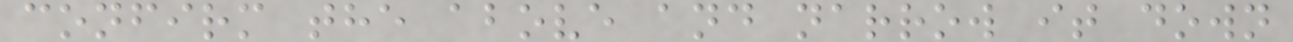confirm the above and narrow it down
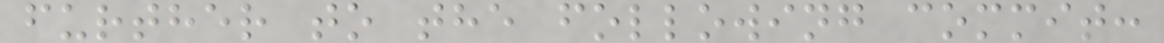further to the following commit:
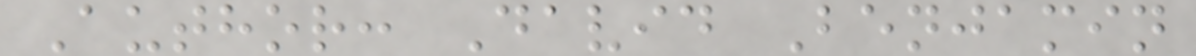Author: David Benjamin
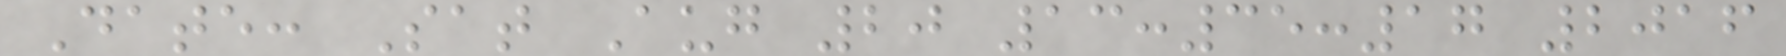Date: Sat Aug 20 13:35:17 2016
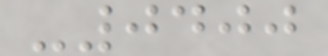-0400
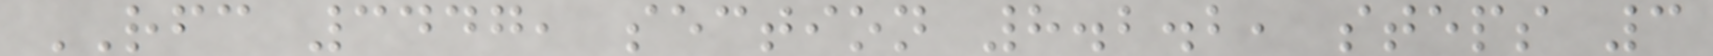RFC 3447, section 8.2.2, steps 3
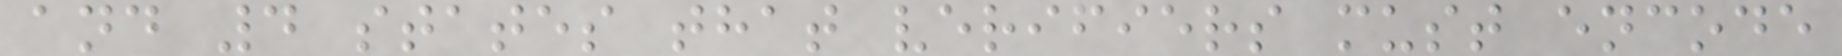and 4 states that verifiers must encode
